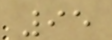95
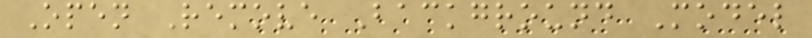Open Remove Background Model
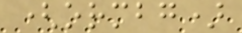(ormbg)
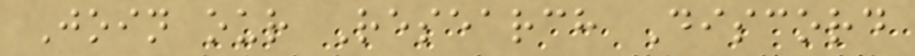Join our Research Discord
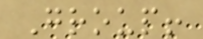Group!
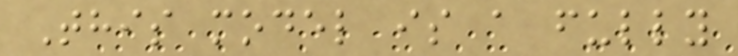This model is a fully
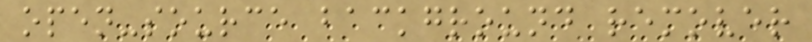open-source background remover
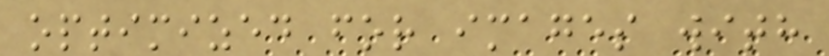optimized for images with
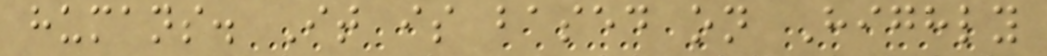humans. It is based on Highly
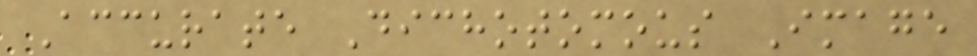Accurate Dichotomous Image
